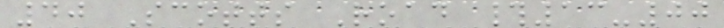40 Scotts Road #13-00
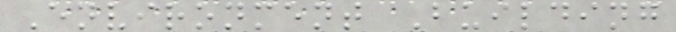Environment Building
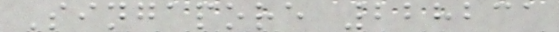Singapore 228231
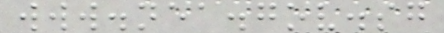www.nea.gov.sg
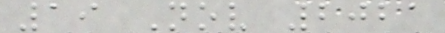19 Nov 2021
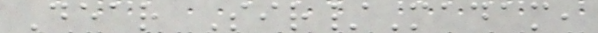Dear Sir/Madam,
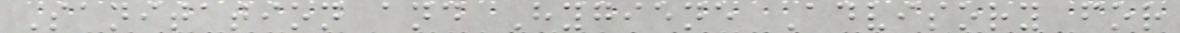Sanitation and Hygiene Advisory for
